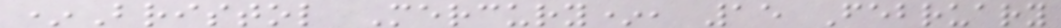*Bristol Mercury*, 15 February
